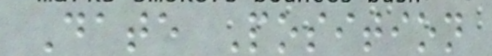Date Position
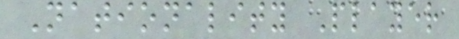Nationality Player
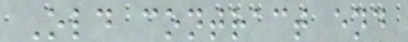Old contract end
